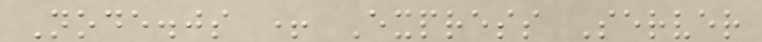Node.js + Express Server
